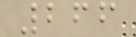266
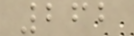262
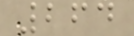264
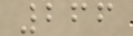266
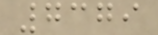7379
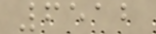6512
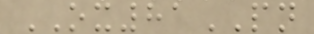OX81PN
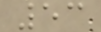53
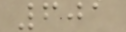601
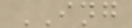ING
